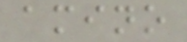amino
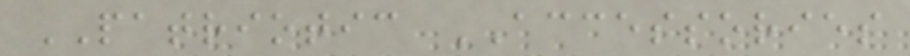PATRIOTIC ACCESSORIES
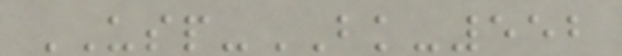USP-BK-552
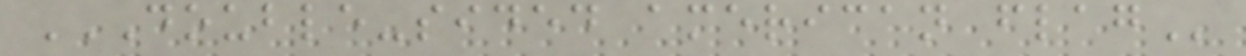DOUBLE-SIDED AMERICAN FLAG
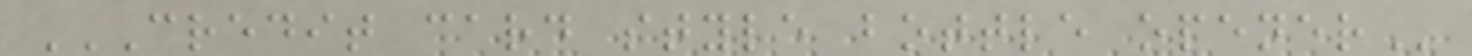CREDIT CARD STYLE BOTTLE OPENER
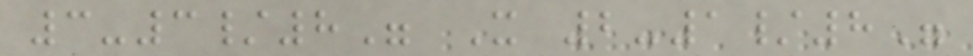3-3/8" X 2-1/8"
